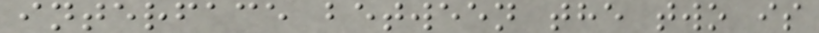interface between the two is
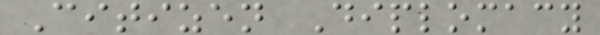Citizen Diplomacy
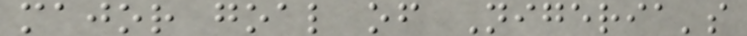major goal of Nigeria's
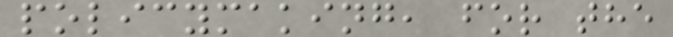policymaking, for the
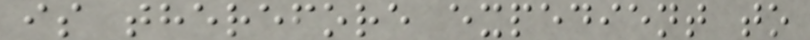is therefore expedient to
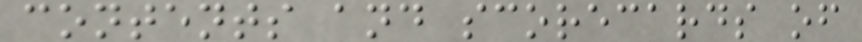contents and scorecards of
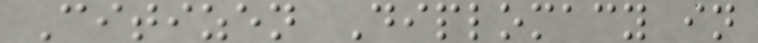Citizen Diplomacy in
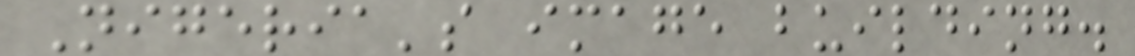Nigeria's image building.
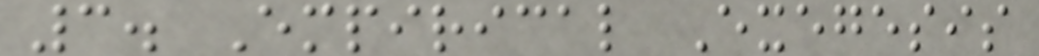3. Empirical Exegesis
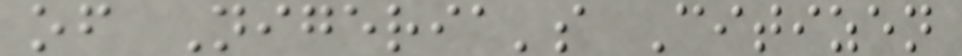of Nigeria's Citizen
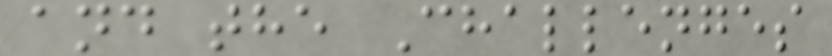and the Challenges
